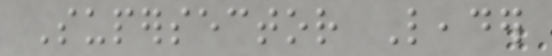Supersector Leader
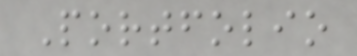Portfolio
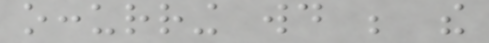occurring would be the
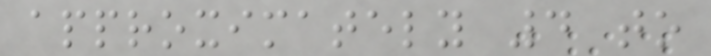approximately 4 to
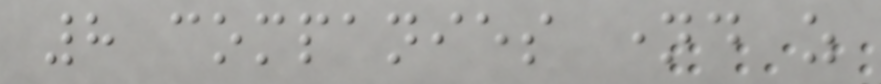8 companies named as
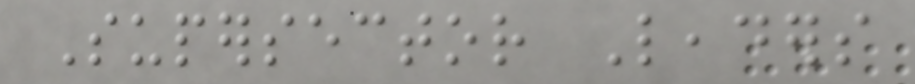Supersector Leaders
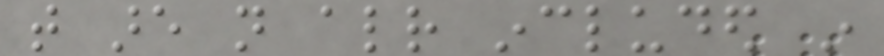that are not already included in
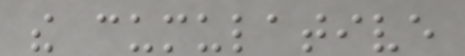the cumulative
